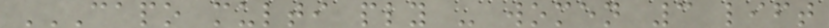CAPO MULTI PLY - WOMEN 3 LIFT
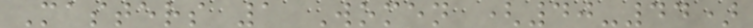Masters 1 Women (40-44)
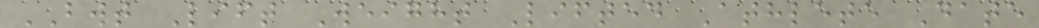BWT Lift Weight Lifted Athlete Date
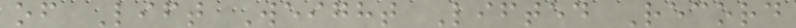of Lift Weight Lifted Record
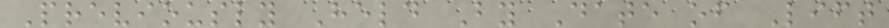Previously Held By Date of Lift
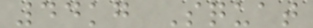44kg Squat
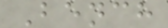Bench
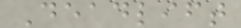Deadlift
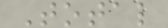Total
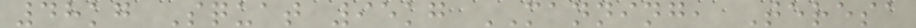48kg Squat 95kg MANNING, Teresa
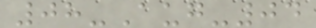08-Aug-04
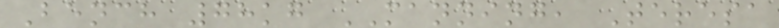Bench 78kg MANNING, Teresa
